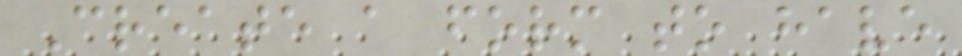Create a form to have
